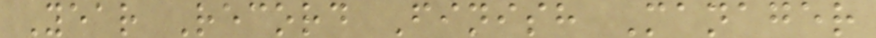Year Record Finish Manager
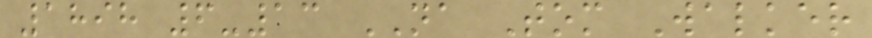1898 6-13 NA Tom Walker
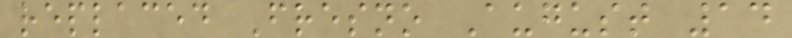replaced Fresno August 14
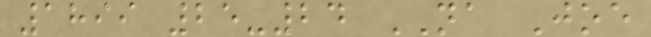1899 25-24 NA Joe
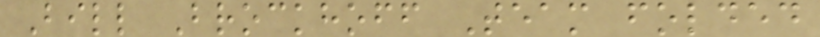Bill Brockhoff Team folded
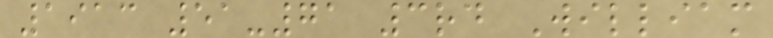1913 51-71 3rd William
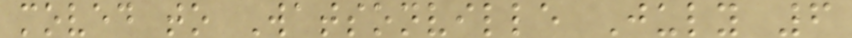moved to Watsonville July 6
